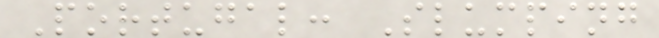Portugal: Slumping
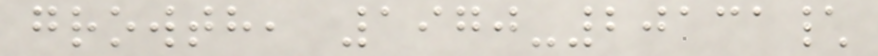growth, 1970-20131\
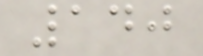140
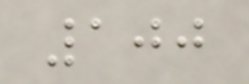100
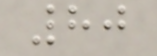80
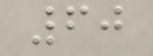60
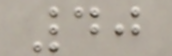40
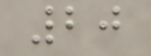20
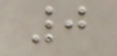0
